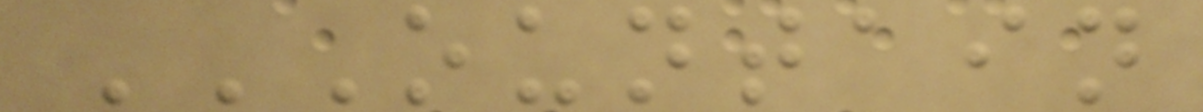OUNTAIN
